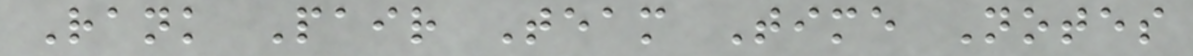Rank Pair Team Time Notes
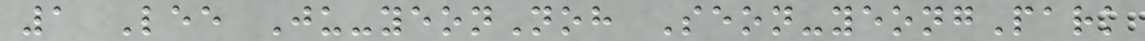1 Lee Ju-yeonNoh Seon-yeongPark
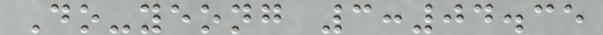Do-yeong 3:04.35
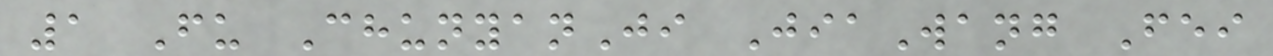1 Fu ChunyanJi JiaWang Fei
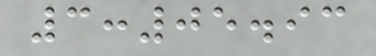3:05.93
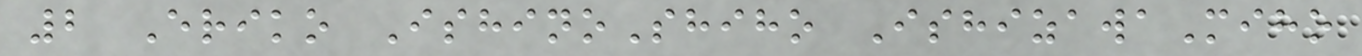2 Eriko IshinoShiho IshizawaMiho
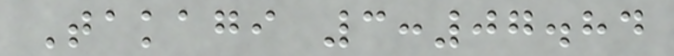Takagi 3:07.84
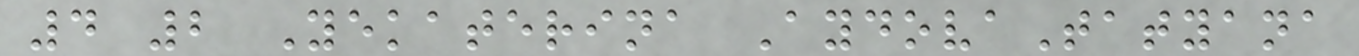4 2 Yekaterina AydovaTatyana
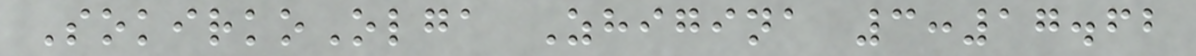SokirkoOlga Zhigina 3:17.62
